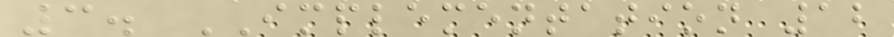3. IMPLEMENTATION 12
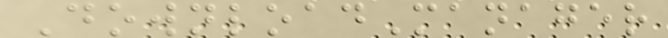DownloadManager
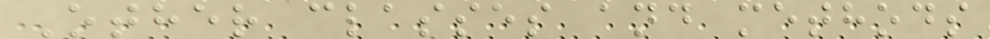Other classes and methods
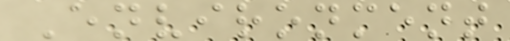Environment
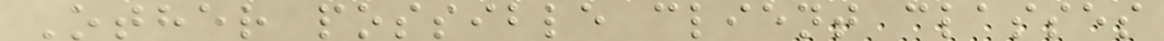Other possible client classes
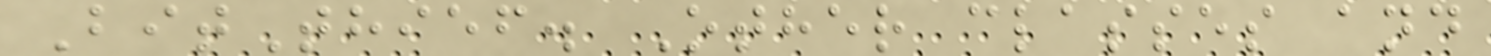BitThief. Other classes and
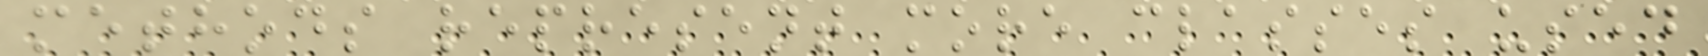methods represent more classes used
